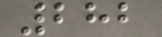282
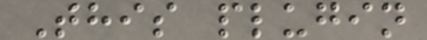This plugin
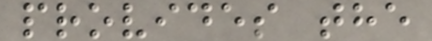provides the
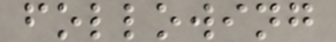following
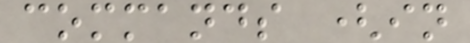commands (in
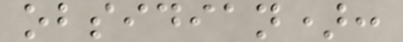obsidian):
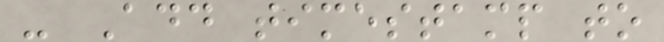- Add timestamp to
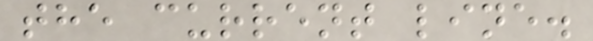the current line.
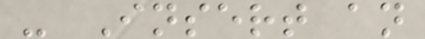- Insert an
